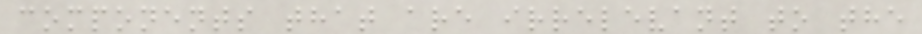components that are irrelevant to the
